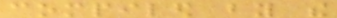compiled by the
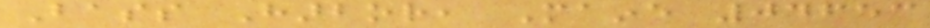Bass Harbor, Maine 04653
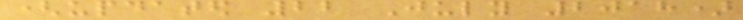(updated 22 July 2018)
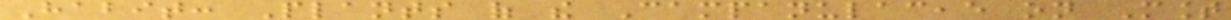Habit: Plants of the Campanulaceae on Mount
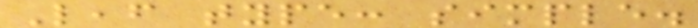Leaf type: simple.
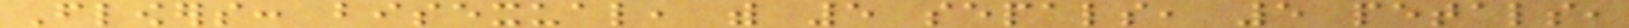Flowers: bisexual, with 5 sepals, 5 petals,
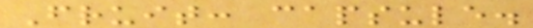Fruit: capsule.
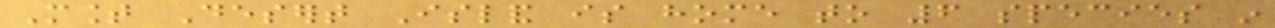Mount Desert Island is home to 6 species in
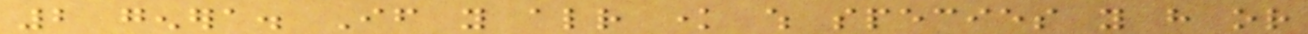2 genera. If you already know which species you have or
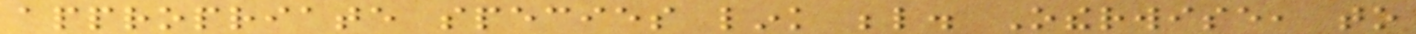appropriate species link below. Otherwise, to
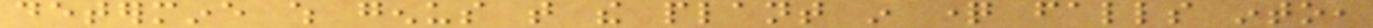determine which genus that the plant in question falls into,
